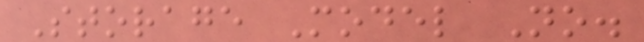Storage Model No.
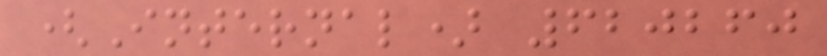(Internal) 620260
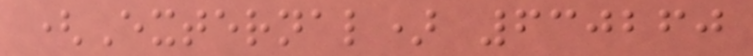(External) 630260
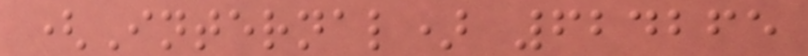(Internal) 624265
